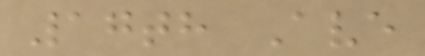17th Ave
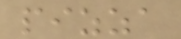pizza
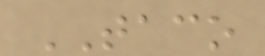TACO
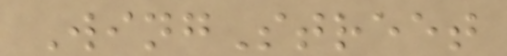WingStreet
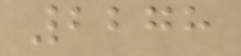2278
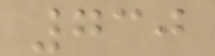730
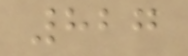827
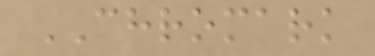CHROMARK
